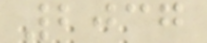2037
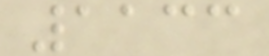1133
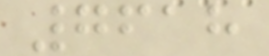7618
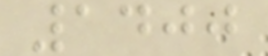1400
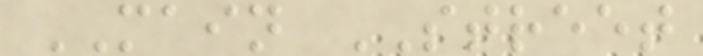MAIN STREET
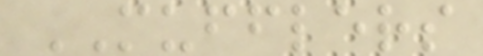MUFFLERS
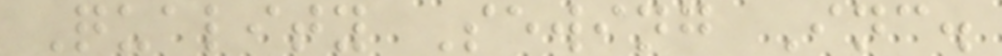Quality Sewing Inc.
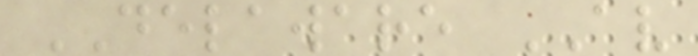DELAWARE AV
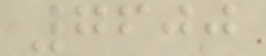7600
